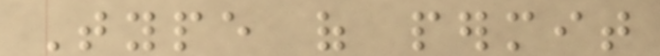Type of permit
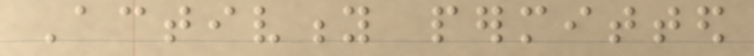Activity permitted
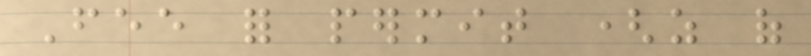Fee for permit (as of
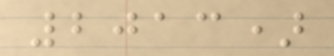2013)
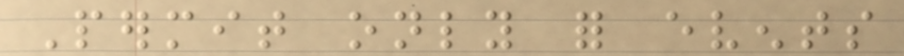Permit only for events
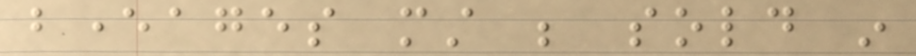beverages must be sold in
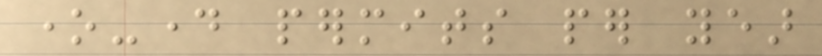one-day permits per year
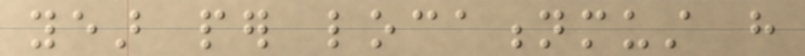year per locationmust have
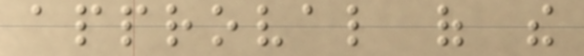approval of the
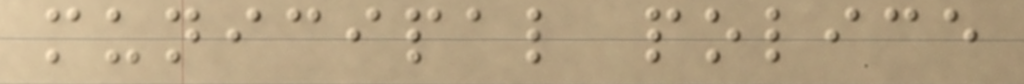municipal police
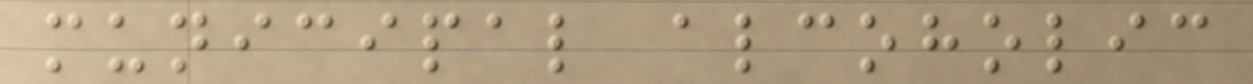municipal alcoholic
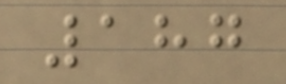187
